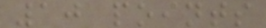10 points
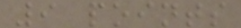9 points
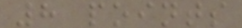8 points
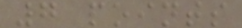7 points
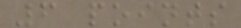6 points
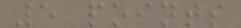5 points
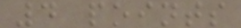4 points
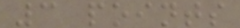3 points
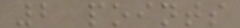2 points
